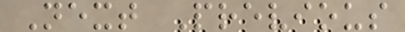Next Previous
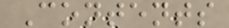Contents
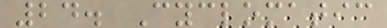24. Cyclomatic
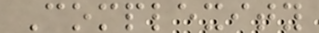Complexity
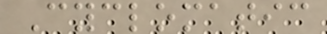Cyclomatic
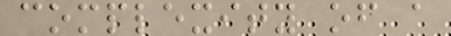complexity of a
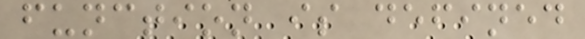function is defined
